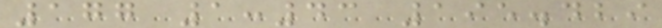177 1:43 195.429
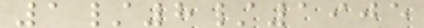1/8/1905
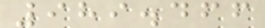989.466
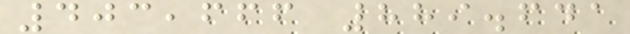403,666 889.641
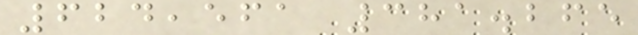624,561 381.265
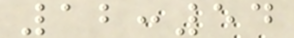12:54
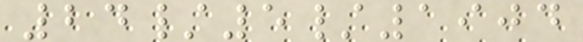24/5/1904
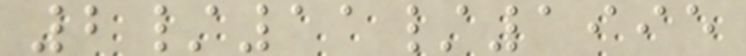2/11/1995
